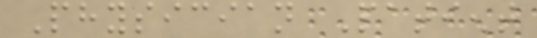Physician Patient
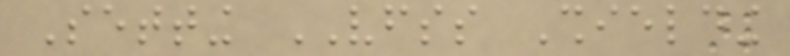Setting VFSS Shielding
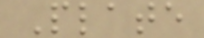Plate
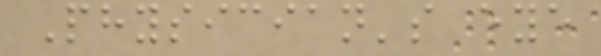Physician's eye
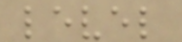level
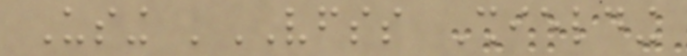Using 'VFSS Shielding
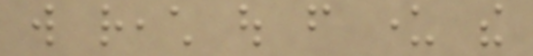will reach out from under the
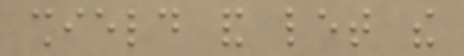shield and let the
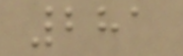281
